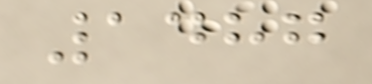1487
